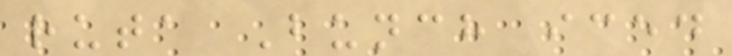ruta Bunch iced
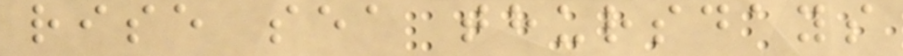rise sea thursdays
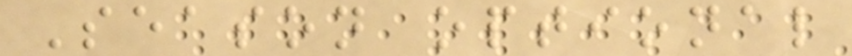Season optional
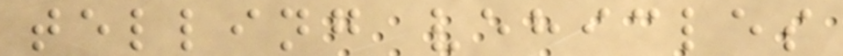telling vehicles
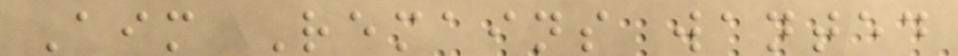Aim Remains wanted
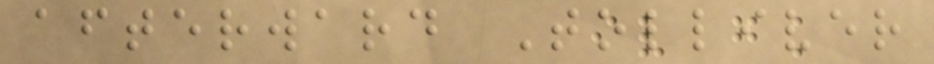afterward Tolliver
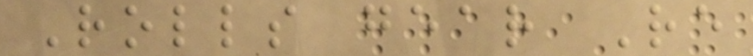Rolls gear Re
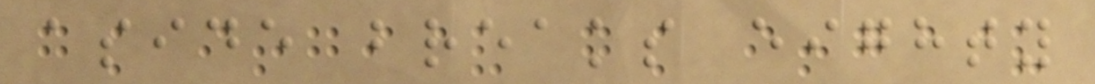aside breaks eighty
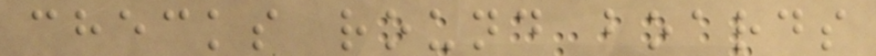checks round boards
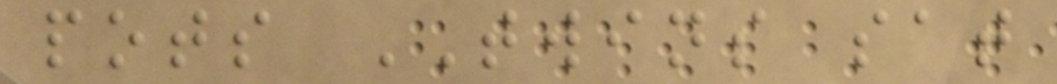pots TWINS sat
